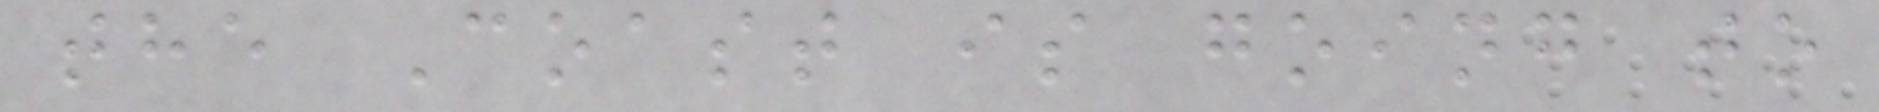the Coast is going to
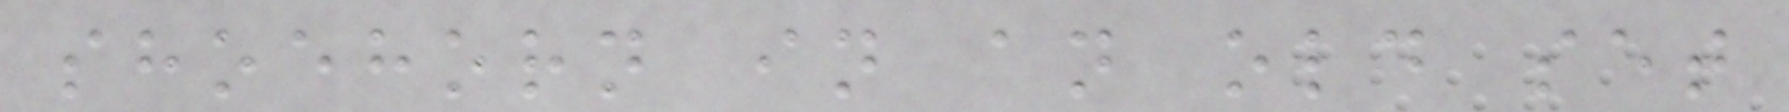shoehorn in an old set
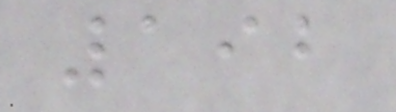192
